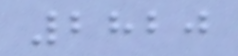2820
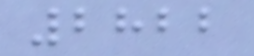2822
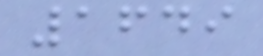1649
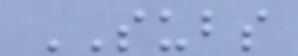SUBS
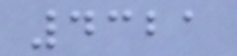4321
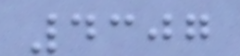4307
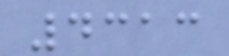4313
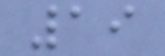19
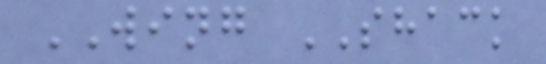WING SHACK
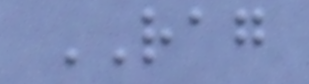RAG
